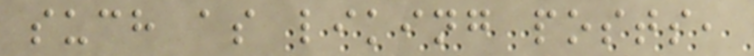such as liking posts,
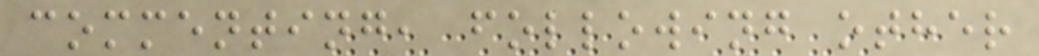commenting, following other
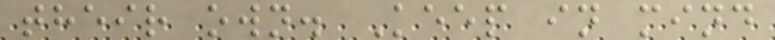their own. Keep in mind
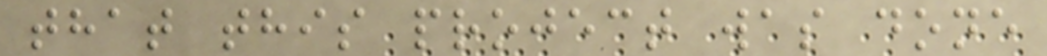that this project was done
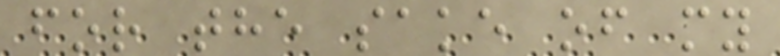for the sake of my
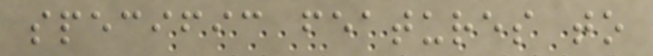specific features to
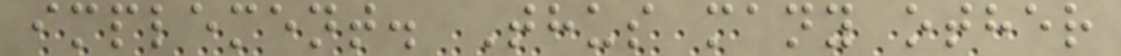implement. Thus many other
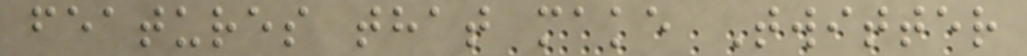features that make Twitter
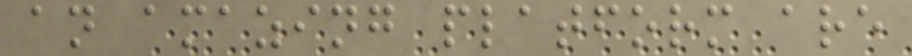an amazing platform are
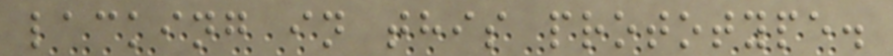lacking in this prototype.
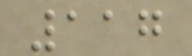117
